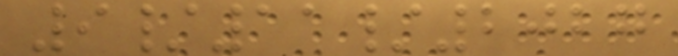9/11/2027
